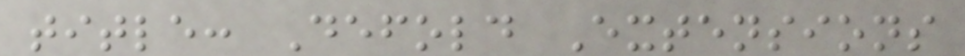title: Defold Extensions
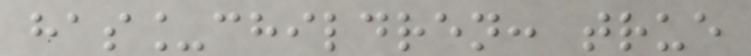has_children: true
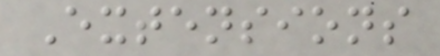Extensions
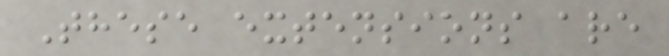These extensions are
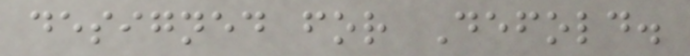designed for Defold.
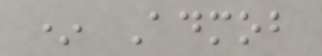* Admob
